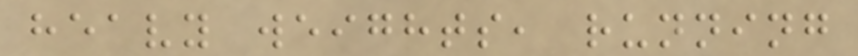heavy weights, running
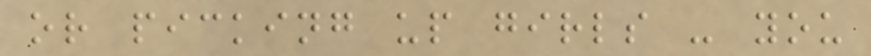or picking up girls - you
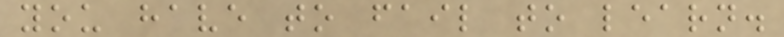you have to fail to learn.
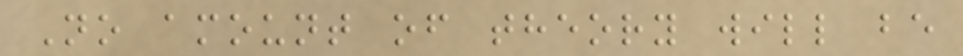No amount of theory will be
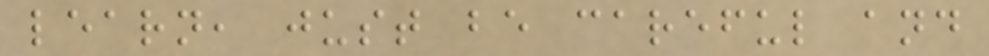learn, just be careful and
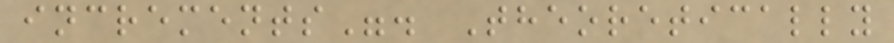increments". Theoretically
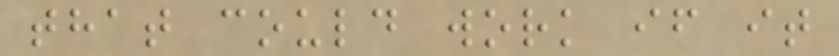that could work if it
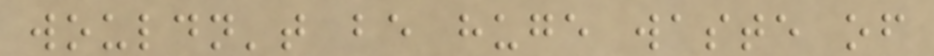wouldn't be huge waste of
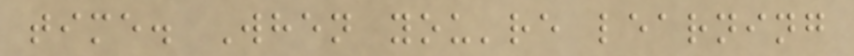time. When you're learning
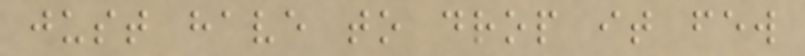just have to drop it few
